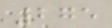275
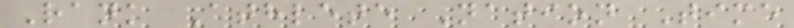Rank Athlete Nation Time
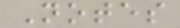Notes
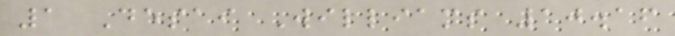1 Desai Williams 10.16
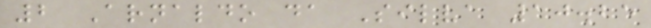2 Arnaldo da Silva 10.25
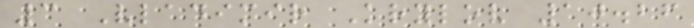3 Vladimir Krylov 10.26
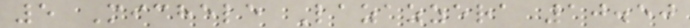5 Michele Lazazzera 10.50
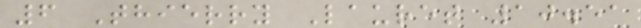6 Thierry Lauret 10.51
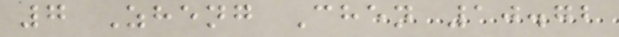7 Zheng Chen 10.72
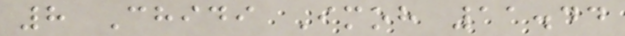8 Chidi Imoh 11.44
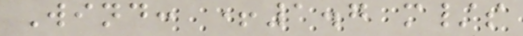Wind: +1.7 m/s
